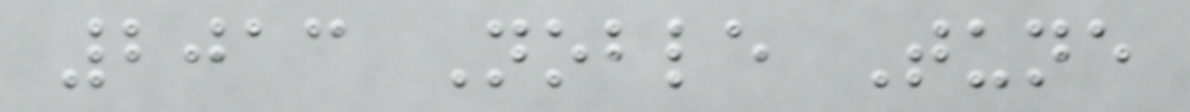2013 Noble Tune
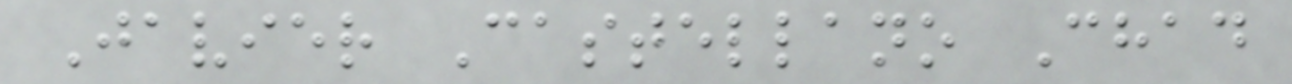Javier Castellano Chad
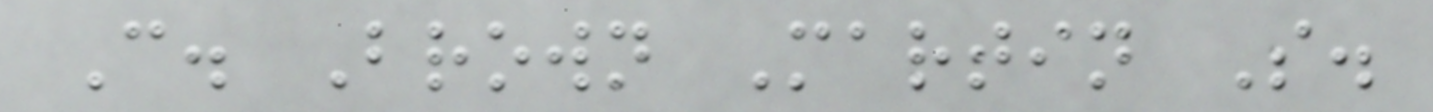C. Brown Martin S.
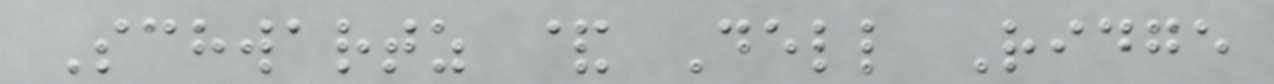Schwartz & Dell Ridge
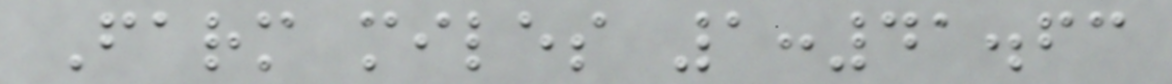Farm miles 1:41.63
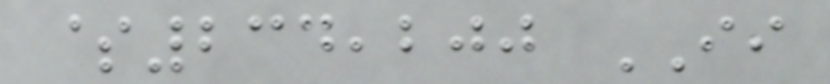$234,200 II
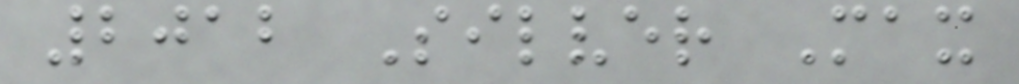2012 Silver Max
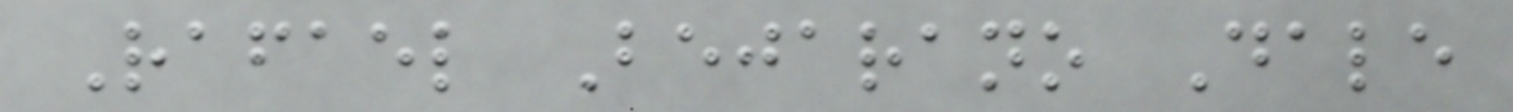Rafael Bejarano Dale
